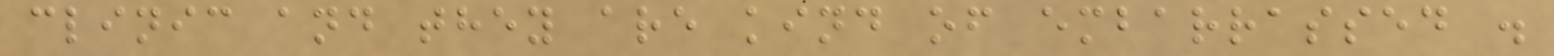clinic and they are kind of embarrassed .
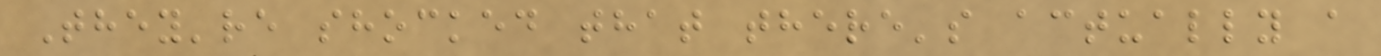They're shocked that there's actually a
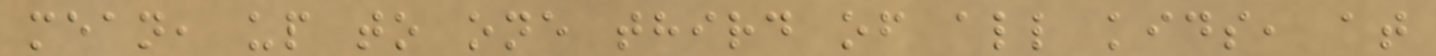mean, up to one third of all kids, at
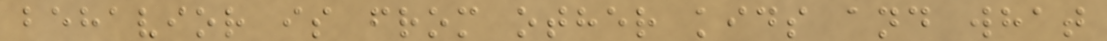behavior is from other kids and what
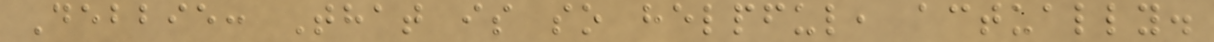Debbie: That is so helpful, actually.
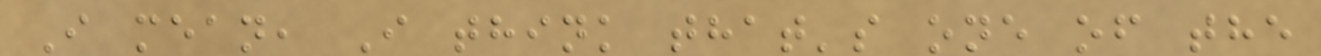I mean, I think that's one of the
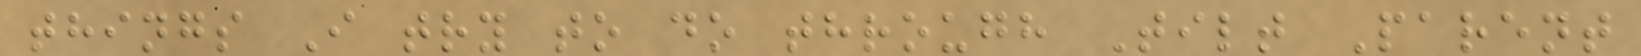things I try to do through Tilt Parent
